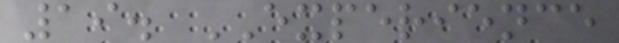19. EXPERIENCE
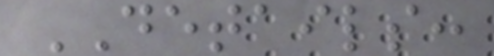DETAILS:
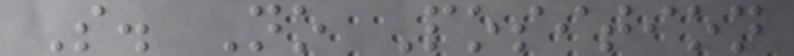S. No Position
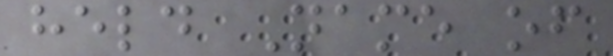held Name of
